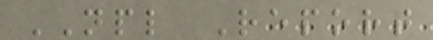NPL Report
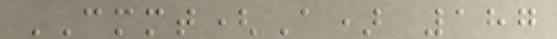CMMT(A) 187
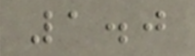1.0
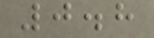0.8
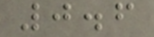0.6
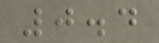0.4
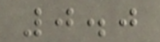0.0
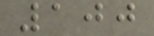100
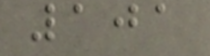101
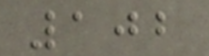102
